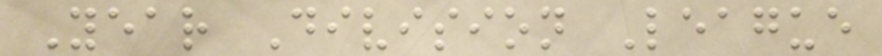Year Division League
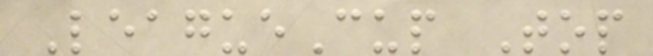LeagueCup Top
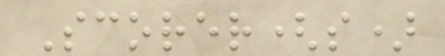Scorer(s)
